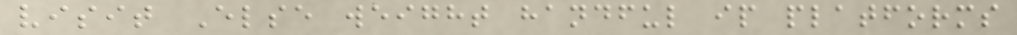visit Else weight handful ip platforms
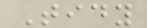Tidy
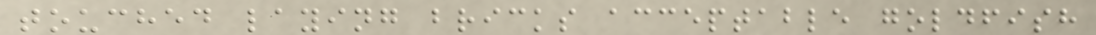touched laying bricks acceptable goldfish
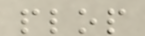plop
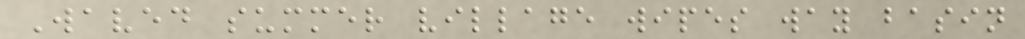Waved summer village wipes way basin
